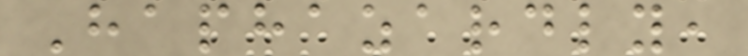Haphazardly,
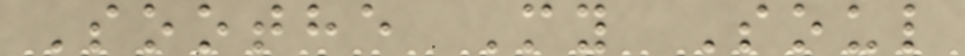Soothe My Soul
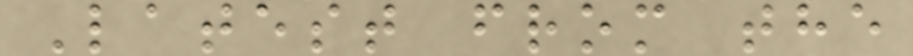Latest from the
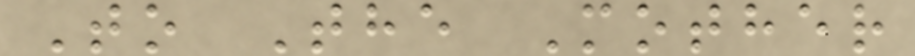To The Mother
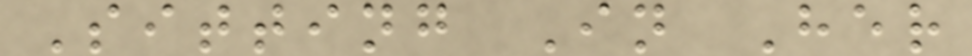Sitting In Her
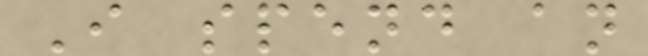I spend an
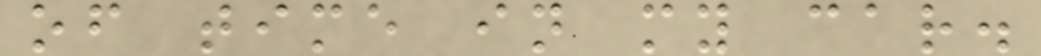of time in my car.
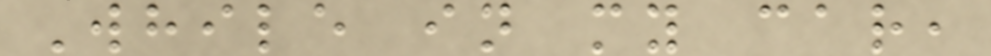While in my car,
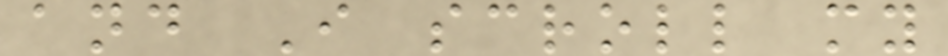and I scroll my
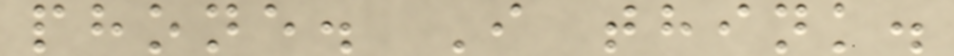phone. I think.
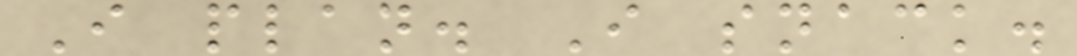I plan. I snack.
